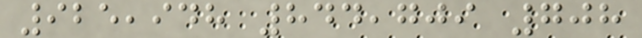925,948 844,709 708
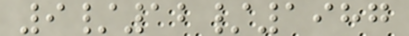9/12/1987
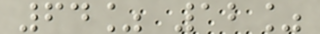64% 12%
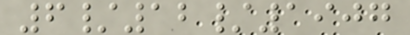6/12/1907
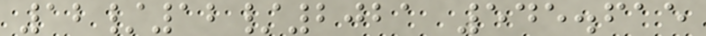12/12/2021 545.615
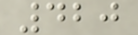420
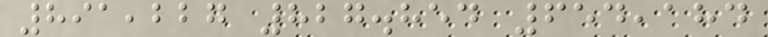891,227 827.854 654,184
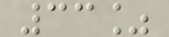33%
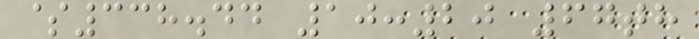$338.44 10:20 67th
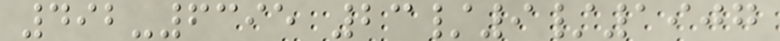492-6395 23/9/1907
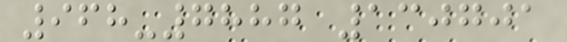968-7887 130701
